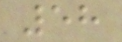58
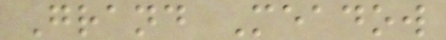Grand Meadow
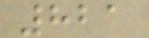821
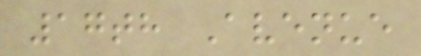17th Avenue
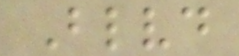Blvd
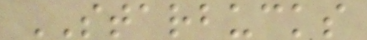STARBUCKS
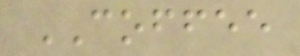COFFEE
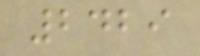2429
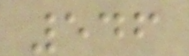546
